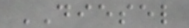DIESEL
